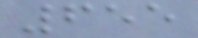655
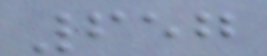657
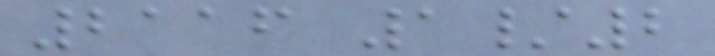2116 1/2
